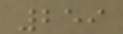259
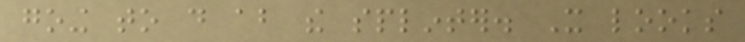going to do about the splinter. It looks
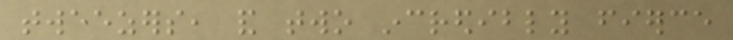tweezers, and two incredibly fierce
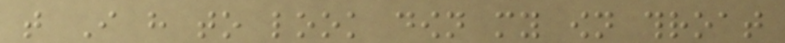that I have to look down my own throat
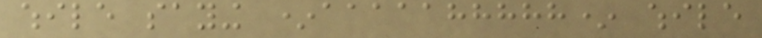while saying *aaaaahhhhh* while
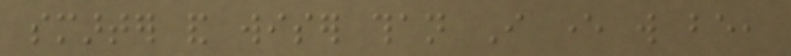smarter and wiser than I ever will be,
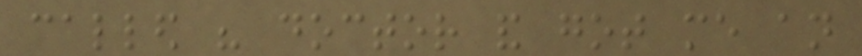called his doctor and got me an
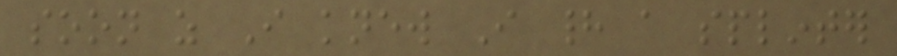soon as I knew I had a splinter
